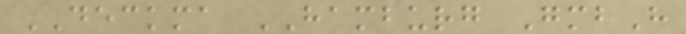DECKMA HAMBURG GmbH
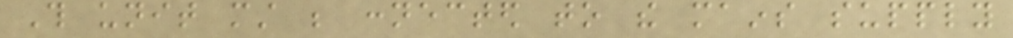This unit must be connected to the mains supply
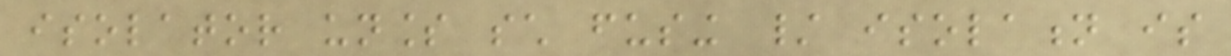isolator unless such fusing / isolation is
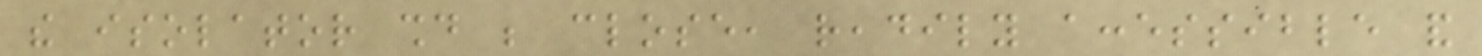the isolator should be close, readily accessible and
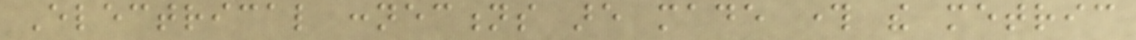Electrical connections are made through the metric
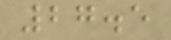27.5
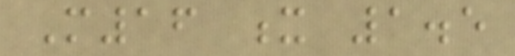M16 x 1.5
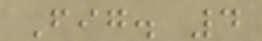Fig. 4
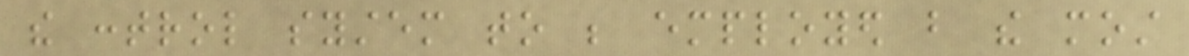the control system to be employed but the most
